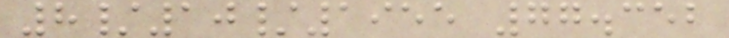8/10/1955 77.352
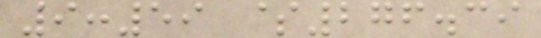9:59 $276.39
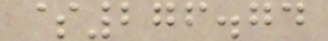$276.74
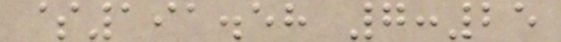$191.58 7:25
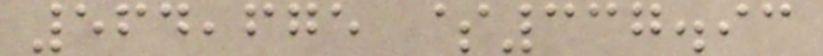564,675 $337.93
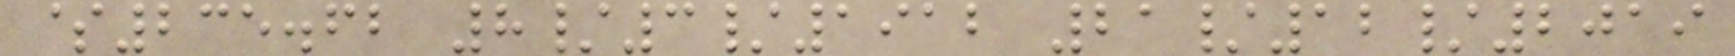$235.62 8/3/1912 21/12/2019
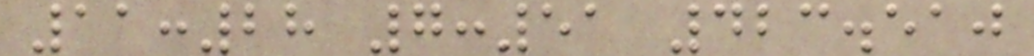11:28 7:51 423.510
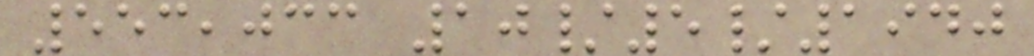553,033 10/5/1940
